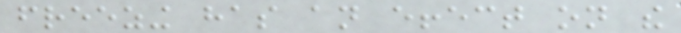freezing has an effect on the
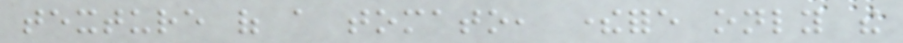texture of a tomato, therefore only the
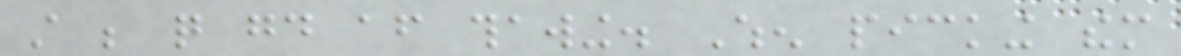still be quite good after thawing. When picking them
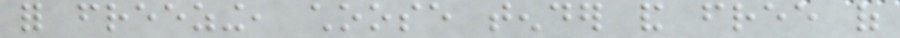for freezing, choose tender and free of
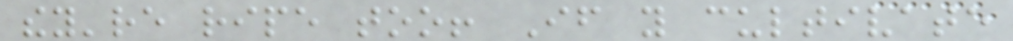they're ripe too! If you cultivate
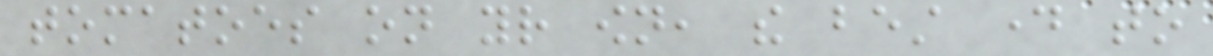tomatoes on your own, the best day to
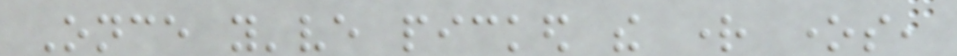Once you've picked the right ones,
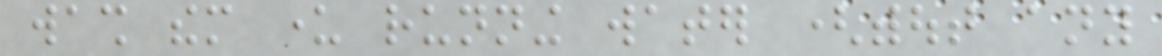wash them under running water (without any
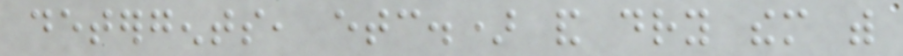detergents, etc.) and dry them with
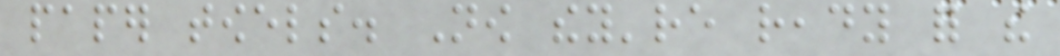paper towels. Now they're ready for the
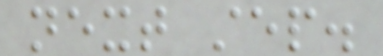next step.
